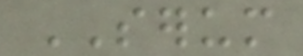SERUM
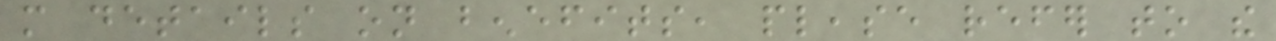more details on benefits, please refer to the
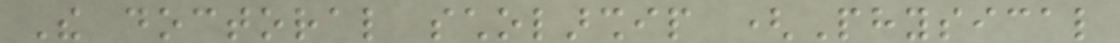The doctoral scholarship (Physical
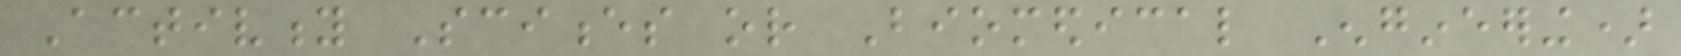Activity Sciences or Biomedical Engineering)
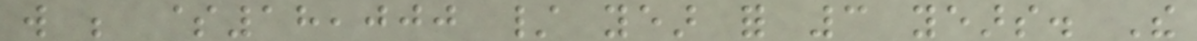will be $18,000 / year for 3 years. The
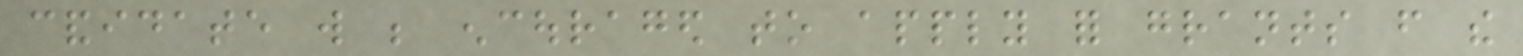candidate will be encouraged to apply for grants from the
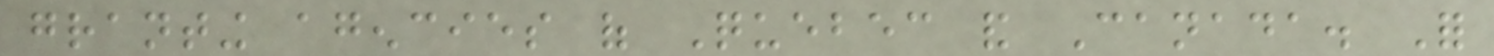granting agencies of Quebec and Canada. For
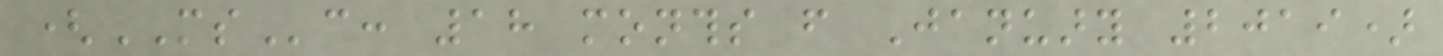(MSc: 18 months from January 2019)
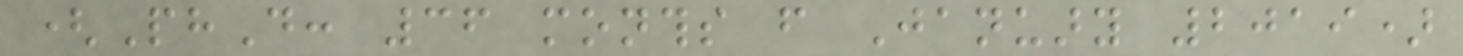(PhD: 36 months from January 2019)
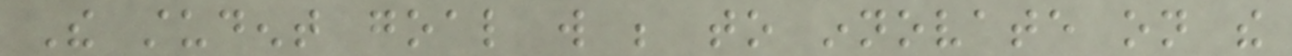The student goal will be to innovate on the
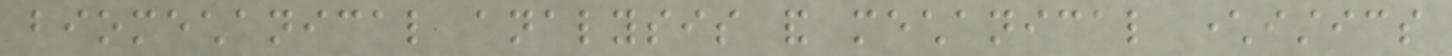biomechanical analysis and mechanical characteristics
